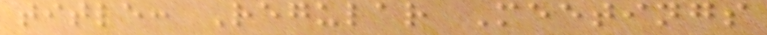title: Regular Meetings
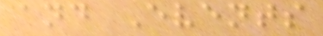and Events
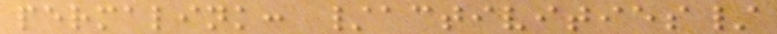permalink: /activities/
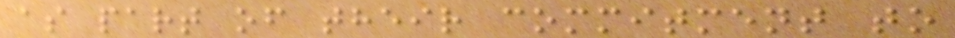as part of their commitment to
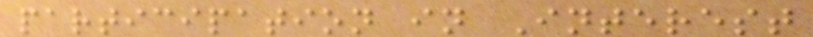participation in Interest
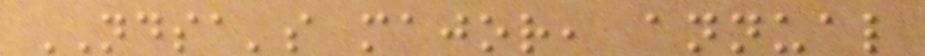NDSA's major, annual
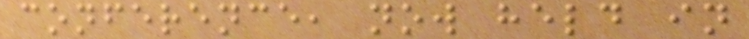conference, now held in
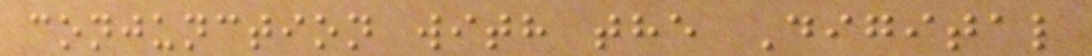conjunction with the Digital
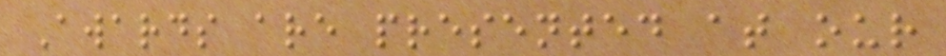Awards are presented at our
